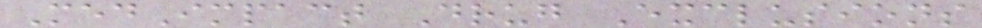MedImpact Drug Exclusions
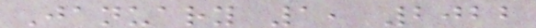January 1, 2022
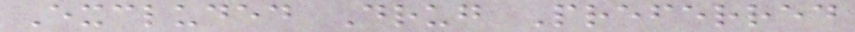Excluded Drug Preferred
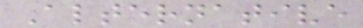Alternative
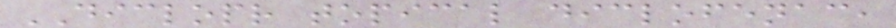DICLOPR topical diclofenac,
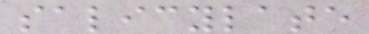salicylate
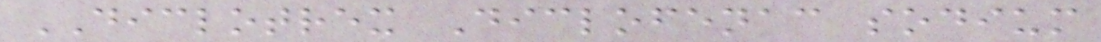DICLOTREX Diclofenac sodium
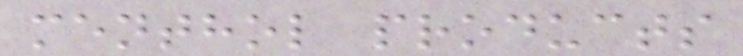menthol products
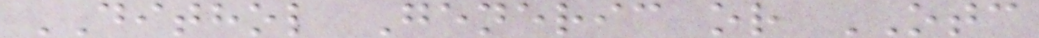DITHOL Generic or OTC
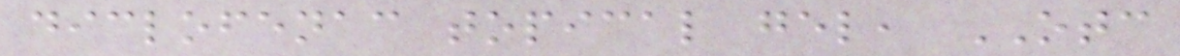diclofenac topical gel, OTC
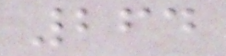264
